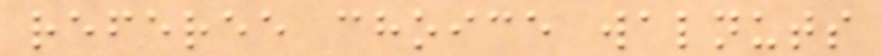referee choice walnuts
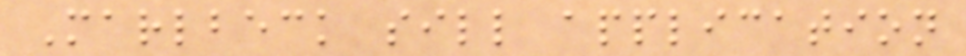Marlbeck sill application
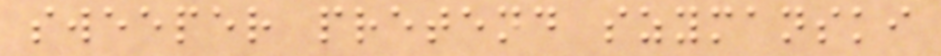sweeper pretend szymanski
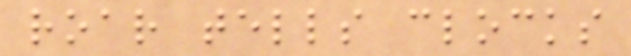roar tells clocks
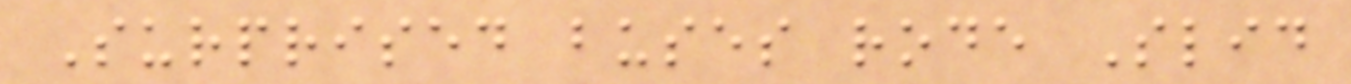Surprised buses rode Slid
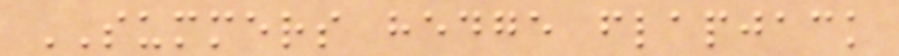SUMMERS hedge flapjack
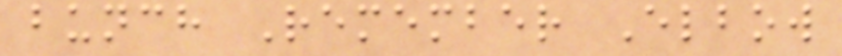bunch Remember Elbow
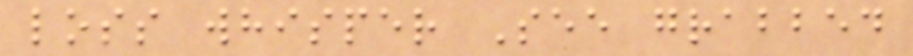loss whisper See grabbed
